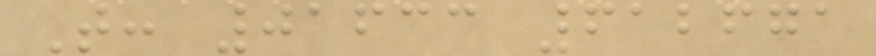T: 01633 612671
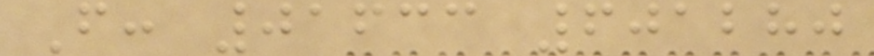F: 01633 601280
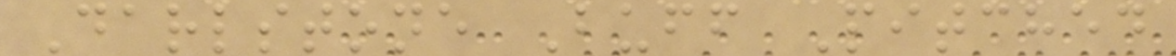Darlstone Buff Pitched
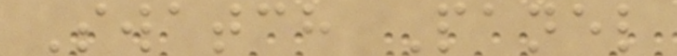Swatch Panel
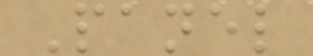Panel
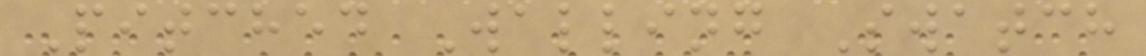Pitched Walling Swatch
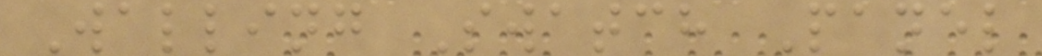Walling Swatch Panel
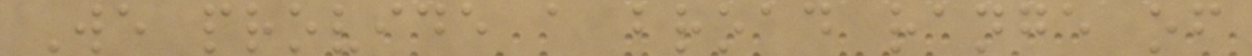We provide a broad range of
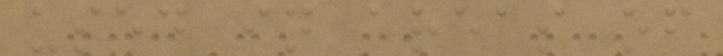used in areas of
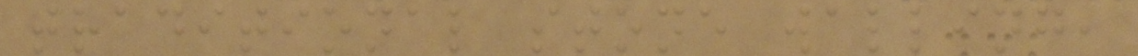traditional stone walling,
